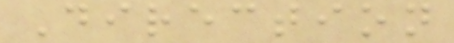Direction
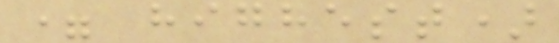= highest)
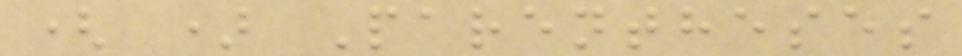( ) Parentheses
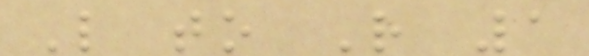L to R 1
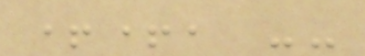++, --
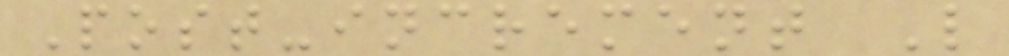Post-increment L
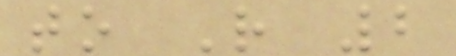to R 2
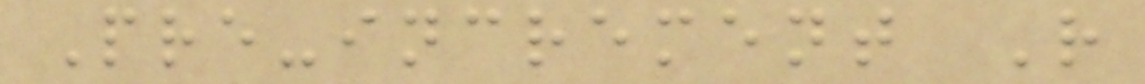Pre-increment R
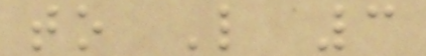to L 3
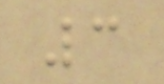3
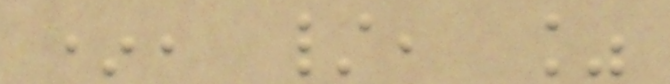*, /, %
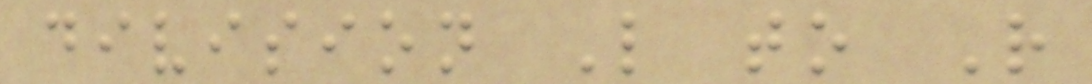division L to R
